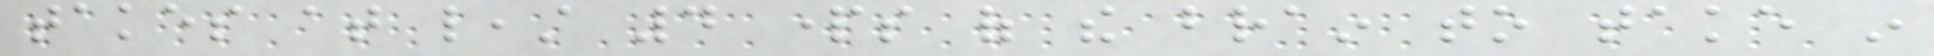takes at least 4 parts of the brain to take in
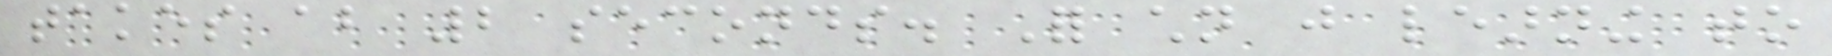takes about 2 seconds. For children just learning to
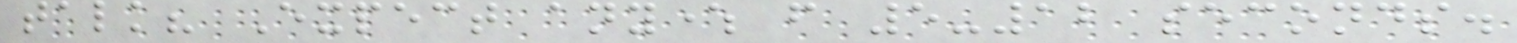talk? Expect anywhere from 5-12 seconds.
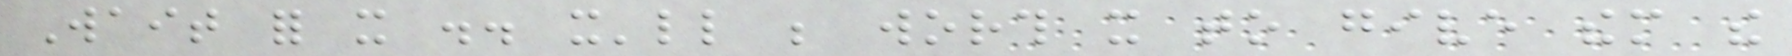Wait for it .. it'll be worth it to give them the
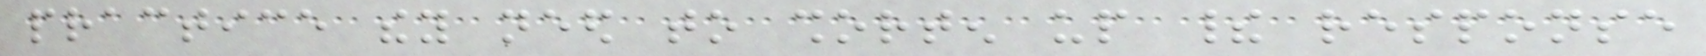practice they need to shorten up their response
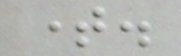time.
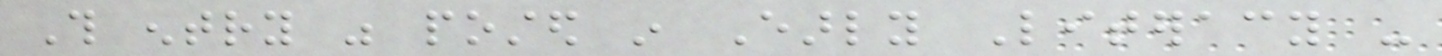This entry was posted in Early Literacy -
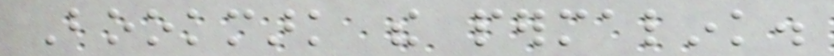Bookmark the permalink.
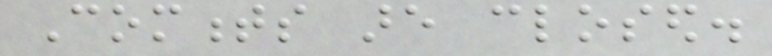Comments are closed.
